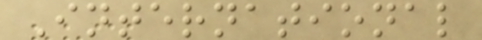International
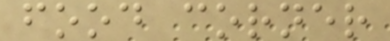food corner
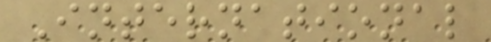International
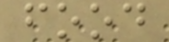food
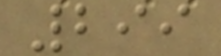299
